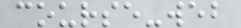course-web
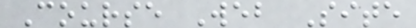Course Web Site
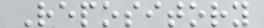Repository
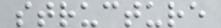structure
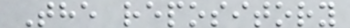The repository
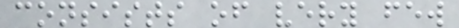consists of very few
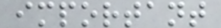important
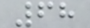68
